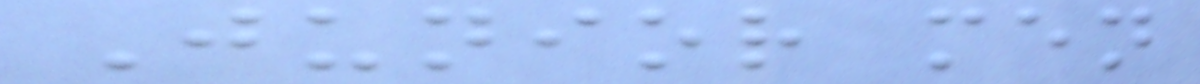Junior men
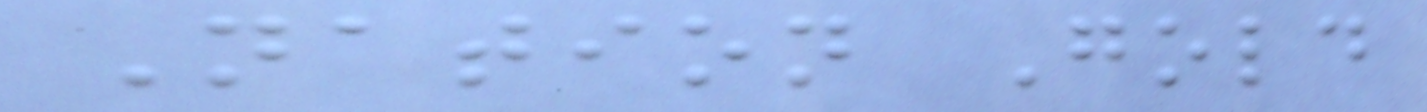Nation Gold
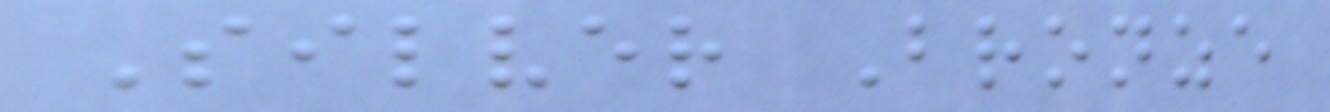Silver Bronze
